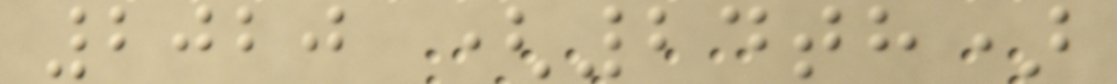2020 (24th)
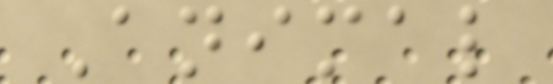Animal
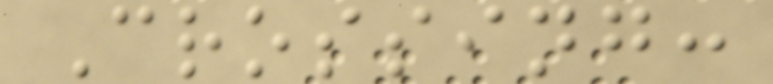Crossing:
